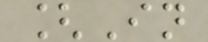[In
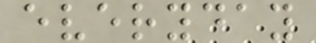everyday
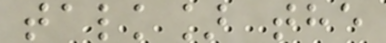talk] the
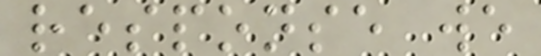response we
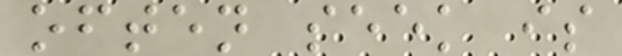often seek is
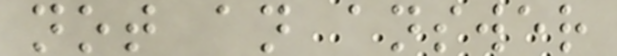not an answer
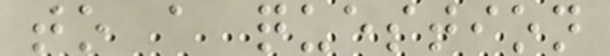to a question
